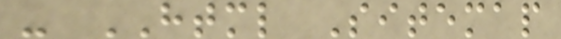- HTML Sitemap
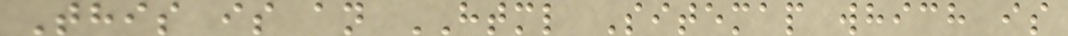This is an HTML Sitemap which is
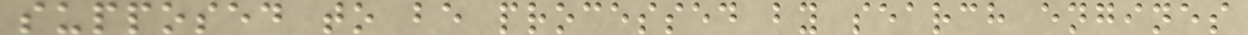supposed to be processed by search engines
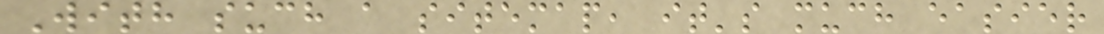With such a sitemap, it's much easier
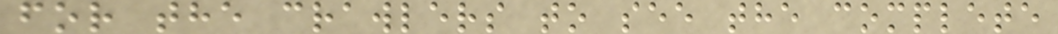for the crawlers to see the complete
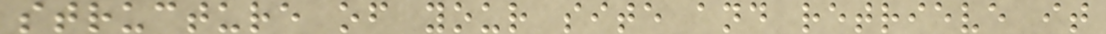structure of your site and retrieve it
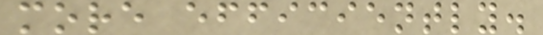more efficiently.
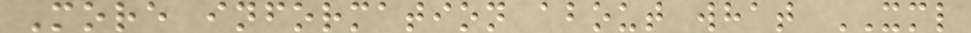More information about what XML
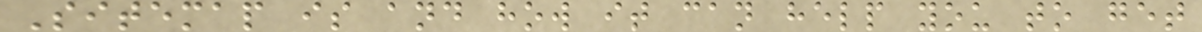Sitemap is and how it can help you to get
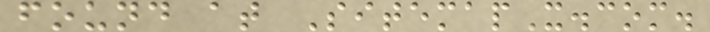found at SitemapX.com.
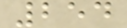254
